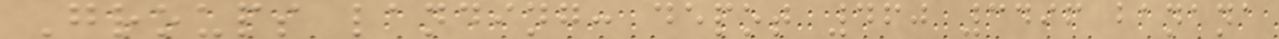Groups landing: depot 460 3496 banana
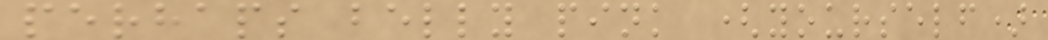perhaps belly pink (yourself)
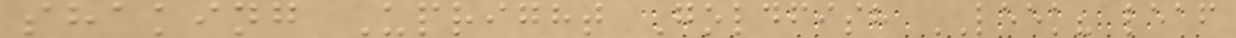shaking Upright Goldfish LEEK? leaf
